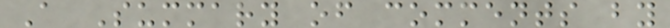A Summary of comments by
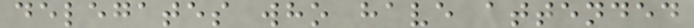delegates who have attended
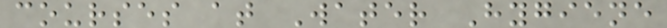courses at Water Hygiene
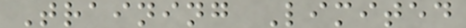Training Limited
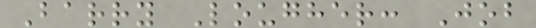Barry Lougher: Job
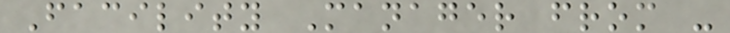Facility Manager from -
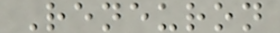Reneuron
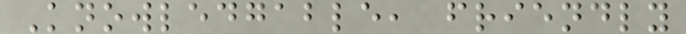Knowledgable, friendly
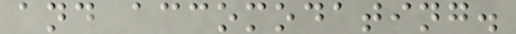and accomodating.
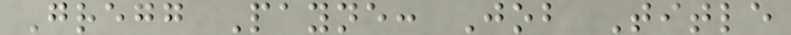Gregg Payne: Job Title
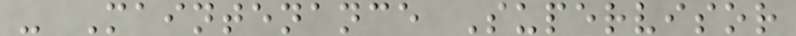- Maintenance Supervisor
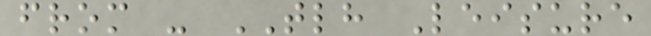from - TLH Leisure
